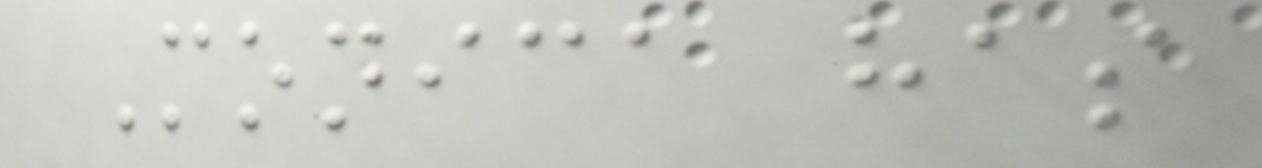Monica has
